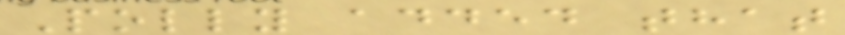Polly added that
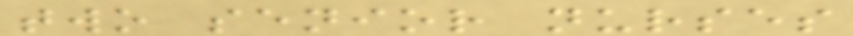two senior nurses
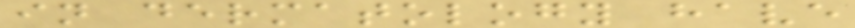in dermatology have
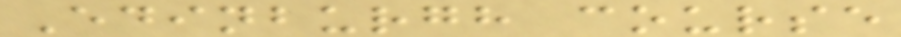Edinburgh course
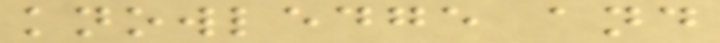knowledge and
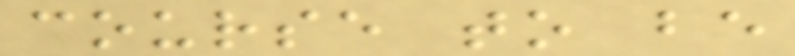course to be
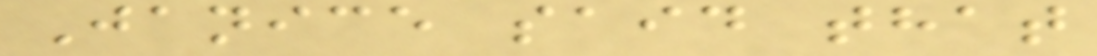Janice said that
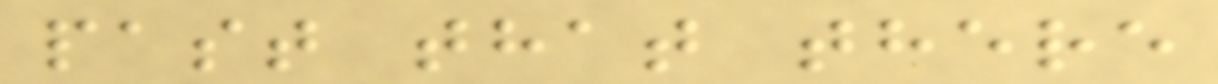past that there
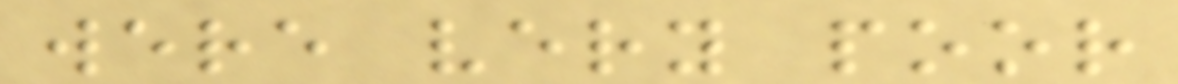were very poor
